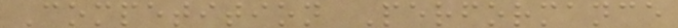Competition Performance
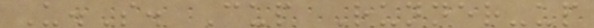U.S. Cup Runner-up
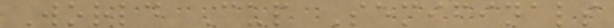World Cup Semifinals
